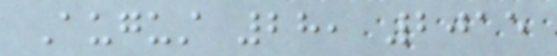August 28, 2015
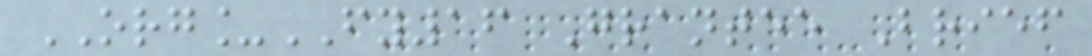ORG_FY16 Grantee Brief
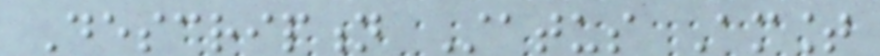Description Status Amount
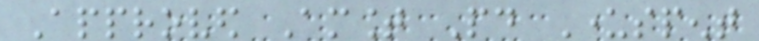Approved Amount Paid Underspent
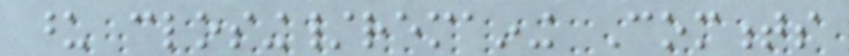upon closing/remaining Comments
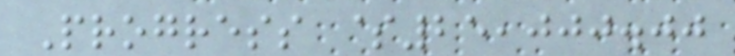Progress $25,000.00
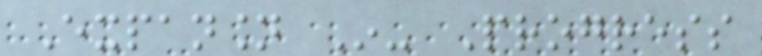Expansion In- Progress
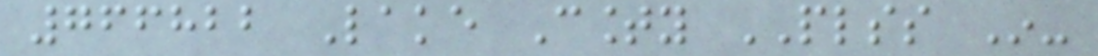766822 Lake County PLSS In-
